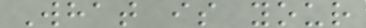What is your
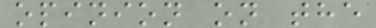opinion on the
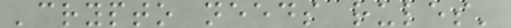'crypto needs rules'
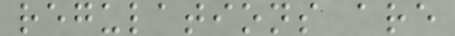regulations are
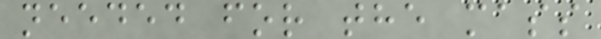needed for the mass
